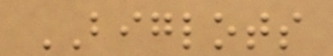BIGLOTS
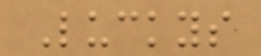Luckys
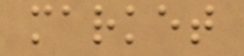market
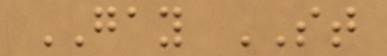GAY ST
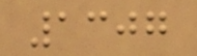1307
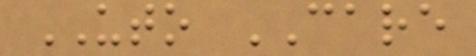UTO CARE
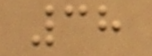38
